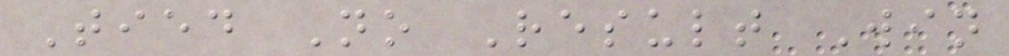Tied No Result Win
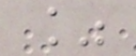%
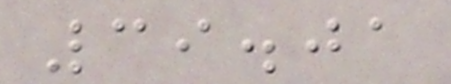39.01
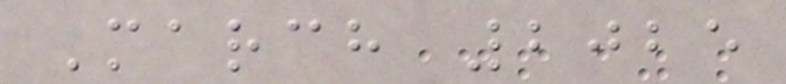March 2025
